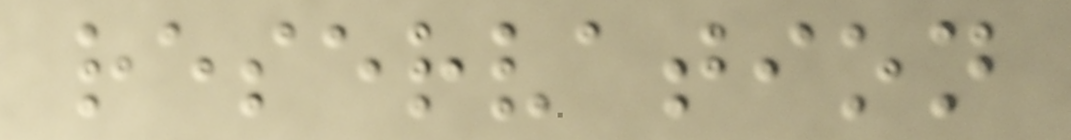reservation
